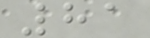81
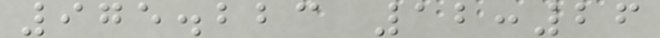975.223 12:26
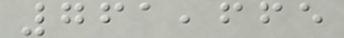761,665
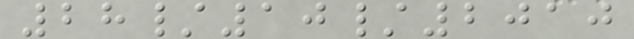28/10/2010
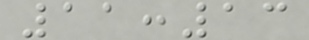11:13
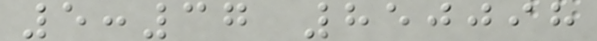5:37 850098
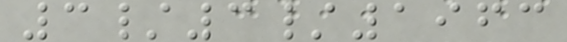3/3/1963
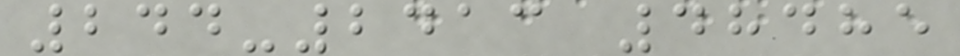244-2413 48485
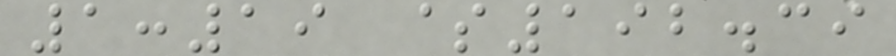1:19 $192.39
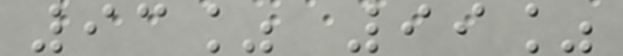93% 99%
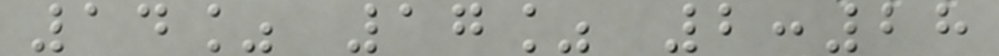14% 17% 2:28
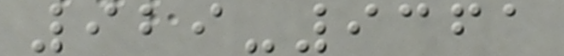929-9361
